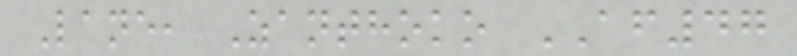Lane, Zanthoko AF47
